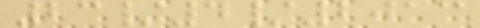23/4/2013
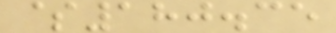$180.35
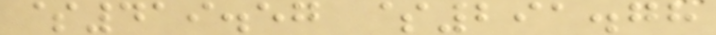$419.57 $291.78
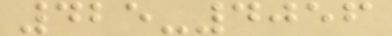425-4056
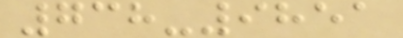738-9851
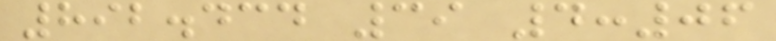892.434 39 4:06
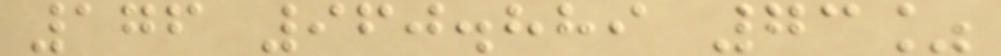176 960.889 73%
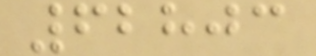62803
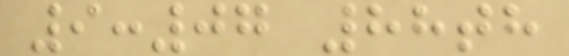9:07 88th
